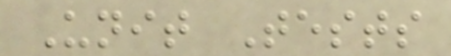Unit Tests
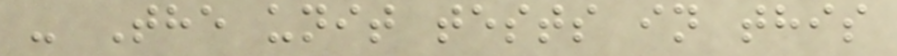- The unit tests in this
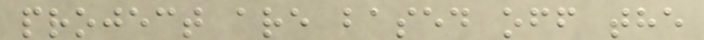project are based off the
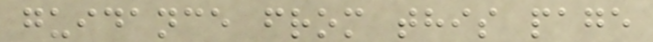guidance from this page
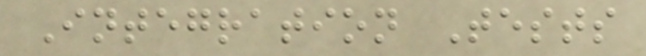Integration Tests
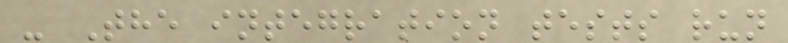- The integration tests run
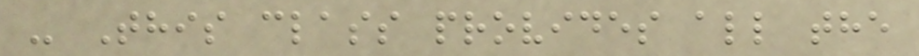- This class provides all the
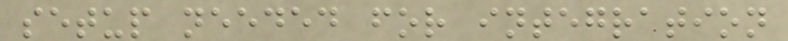setup needed for integration
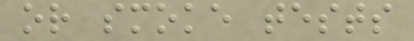or smoke tests
